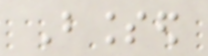Blessed
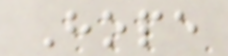Hope
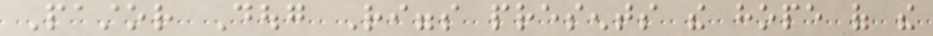Pastor Doug Riggs presents the hope of the
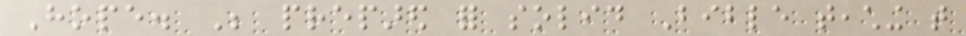Hope. Be prepared for solid Bible teaching that
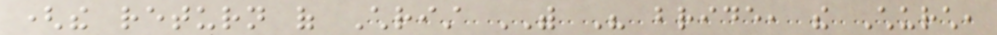(the return of Christ WITH His bride, the Church,
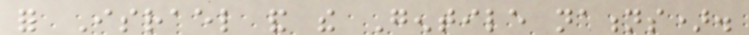for Israel and the Gentile nations).
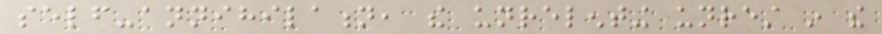self-annihilation, the unrelenting unrest in the
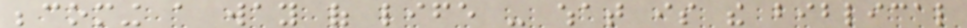becoming a way of life - what is the biblical
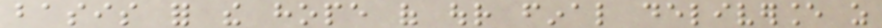basis for the hope of our final deliverance as
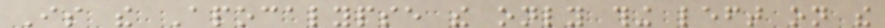Is the Apocalypse the only thing left on the
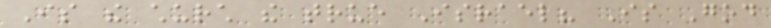Is the church the true Israel? Is God
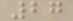27
